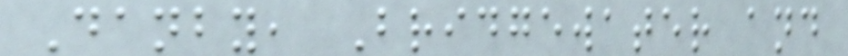Danby, Bridgewater and
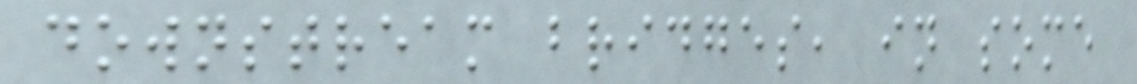downstream bridges, in some
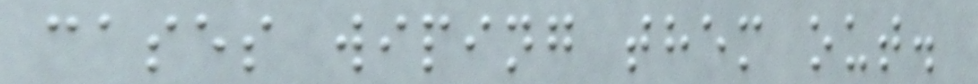cases wiping them out.
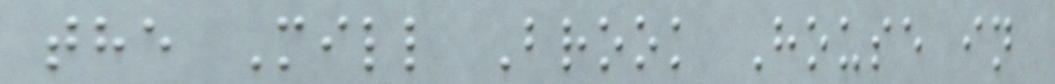the Mill Brook House in
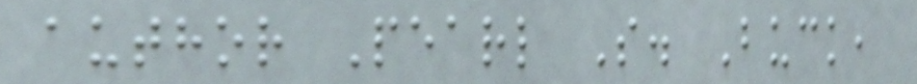author Pearl S. Buck,
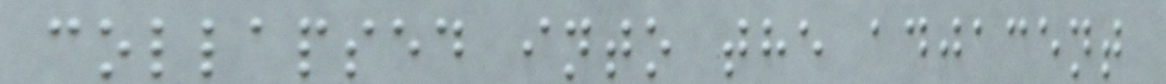collapsed into the adjacent
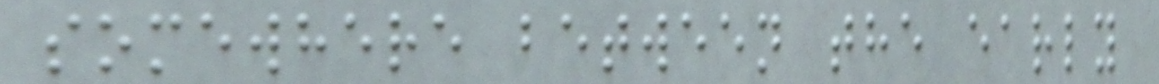somewhere between the early
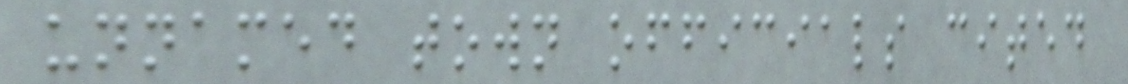unnamed town officials cited
